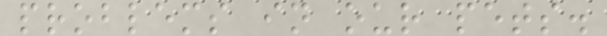problems in our pets.
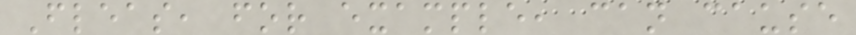Fleas, for example, can cause
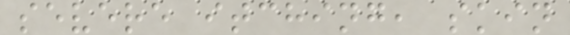severe itching, skin
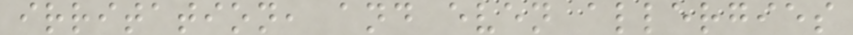irritation, and even allergies
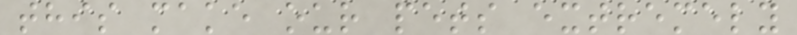this make our pets extremely
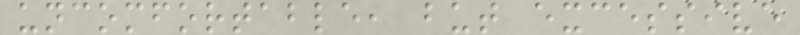uncomfortable, but excessive
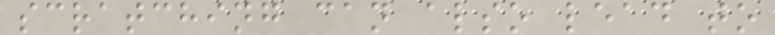scratching can also lead to
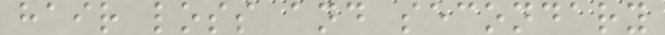hair loss and secondary
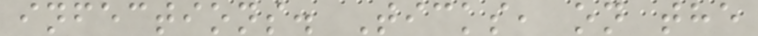infections. Ticks, on the
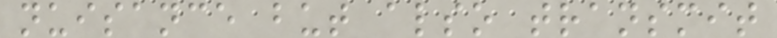nuisance but also transmit
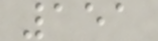151
